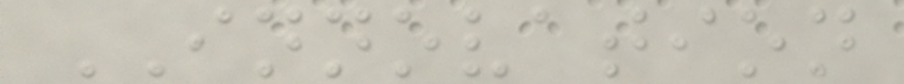INNOVATION
